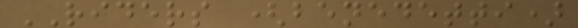RIDERS (benedetti)
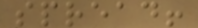spread!
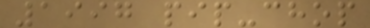1997 pip-chop
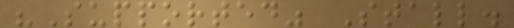"Supported" Stall.
